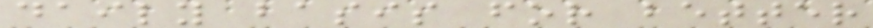daily basis for better
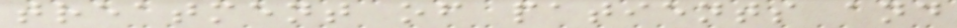treatment of patients and
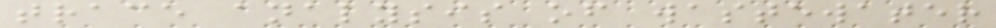trace analysis of wastewater
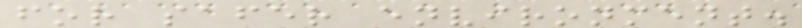for safer environment.
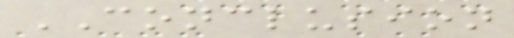CONCLUSION
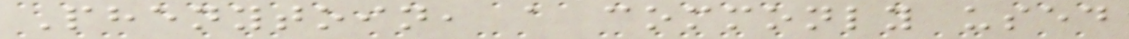Phenytoin, a commonly used
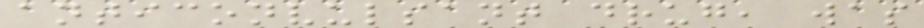anticonvulsant drug, was
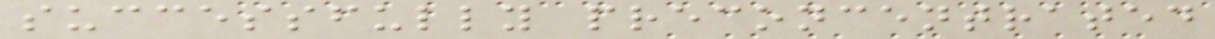successfully preconcentrated
